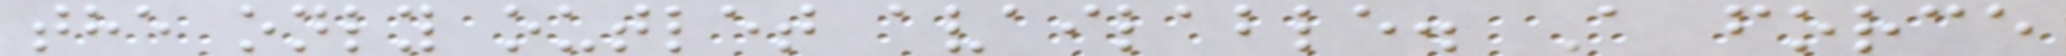the only outlet available. A force
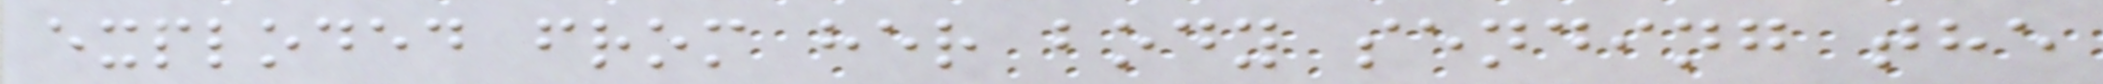exploded from her body sending the
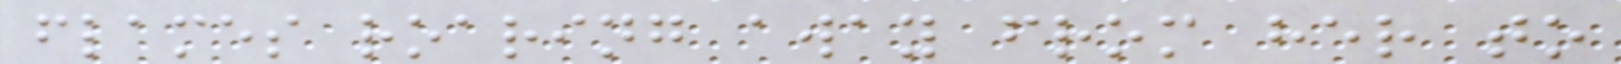flames roaring away from her to
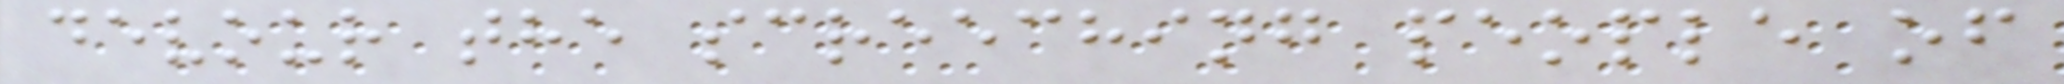devour the screeching people of
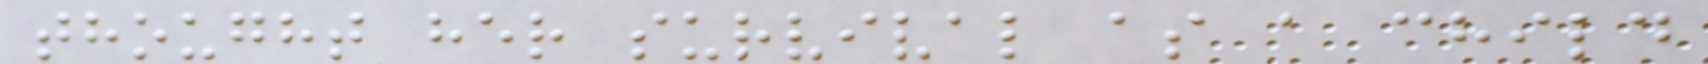thought her survival as a child
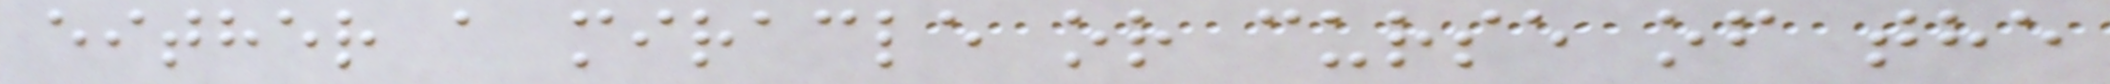either a miracle or curse of the
